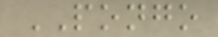PONGO
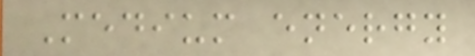Medium energy
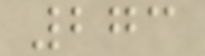273
